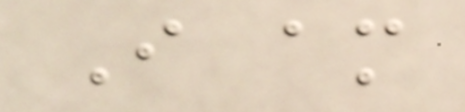I am
